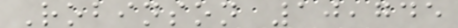Robinson 10,745
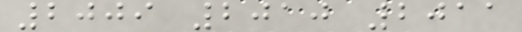2009 2010 2011
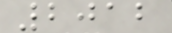2012
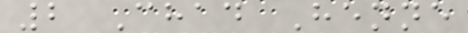2 Chad Henne
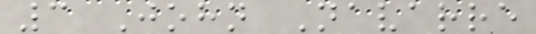3 John Navarre
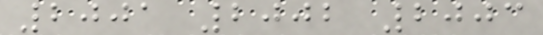2001 2002 2003
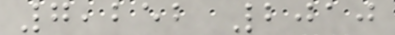7,252 2010
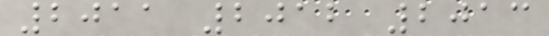2011 2012 2013
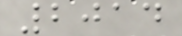2014
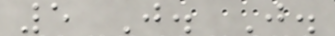5 J. J.
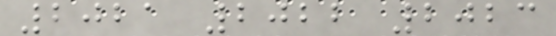2021 2022 2023
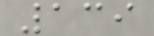139
